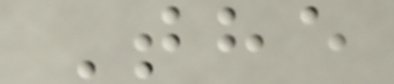The
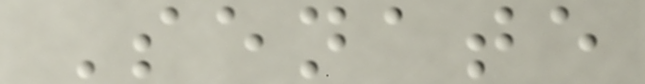Senate
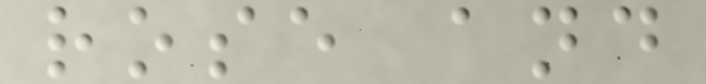rose and
